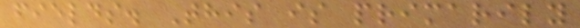fields. This is primarily
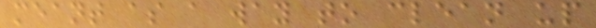meant as a way to clean up
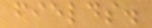fields.
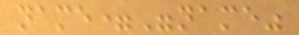name="name"
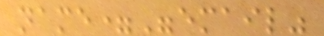name="email"
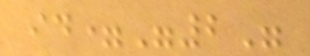id="2"
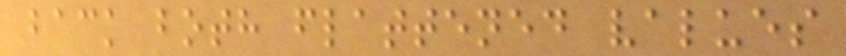back both flattened values
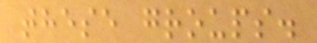these groups.
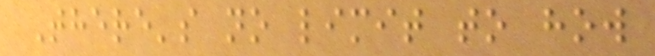There's no limit to how
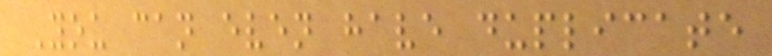You can even have duplicate
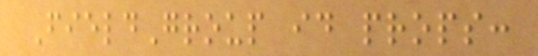FieldGroup id props:
